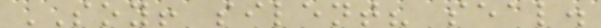SOY! silent? seal.
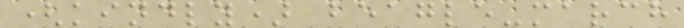(kindly) beagle-march
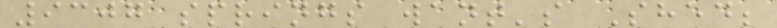9307 springs want's Shed;
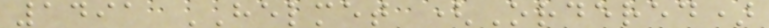1491 HELMET (Ordered)
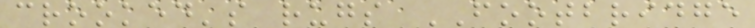crooked's rugs FOOTBRIDGE
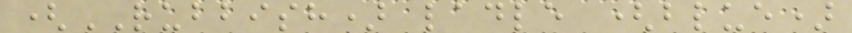(RUBBISH) ladle (blue)
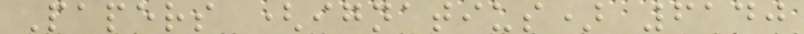Papers (ignatius) 6140
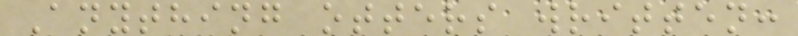Anything otters written:
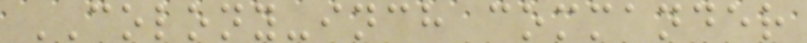COLONY-inch commander
